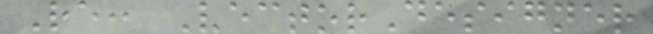Re: VectorDesigner
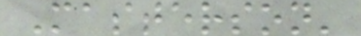Masterson'
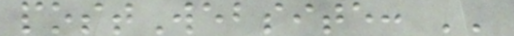postWebsite: ''
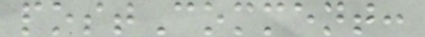postComment:
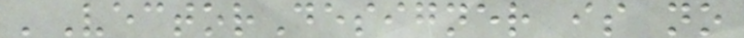'VectorDesigner is no
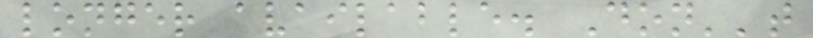longer available. Don''t
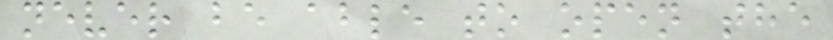never be able to open the
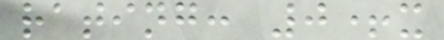rating: 0+x
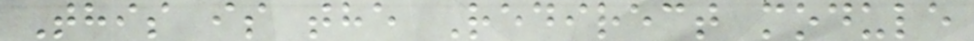This is the Redirect module
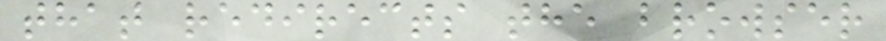that redirects the browser
